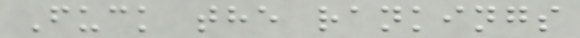Fuck the rankings
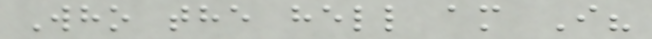Who the hell am I?
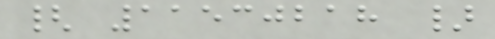{ 11530218 }
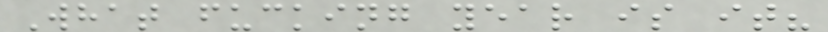What fucking year is it?
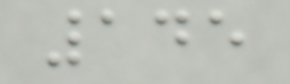145
